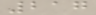217
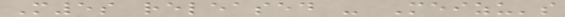M5s released - Meizu's
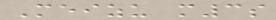Meizu m3s
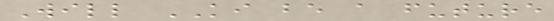Will KI be a future
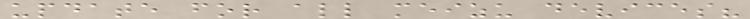update for all meizu devices?
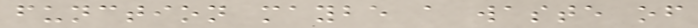function maybe a waste of
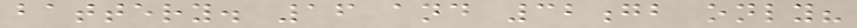battery. 16 and 32gb only?
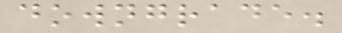downgrade.
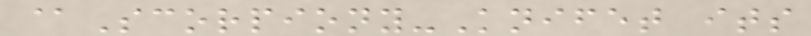@Scorpiony-Knifet its
